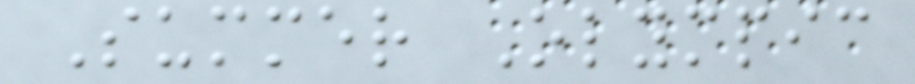Summer Olympic
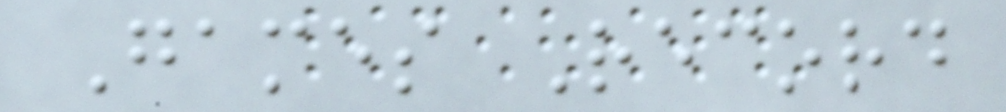Games Record
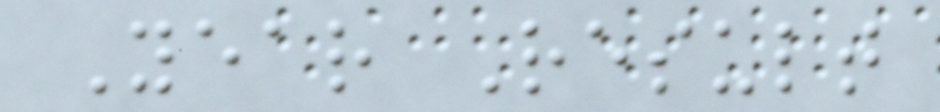Year Result
